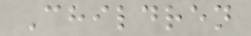Children
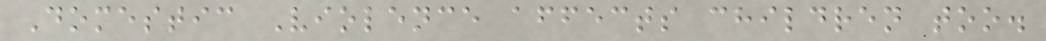Domestic Violence affects children too.
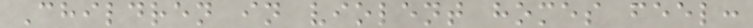Children in violent homes feel:
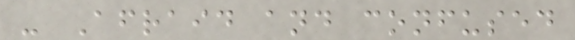- Afraid and confused
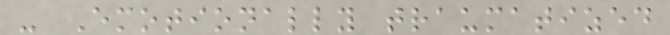- Emotionally traumatized
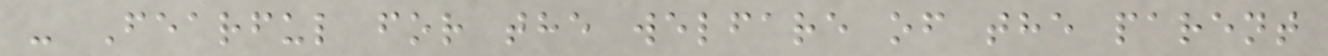- Fearful for the welfare of the parent
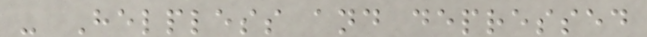- Helpless and depressed
